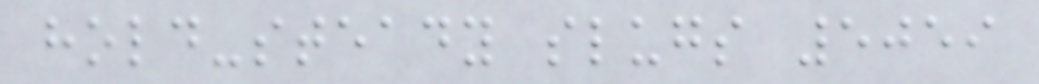hold-steady slugs 5059
